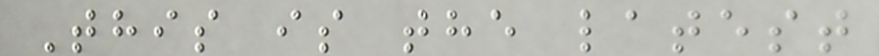This is the latest
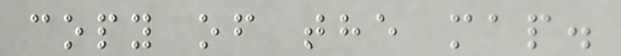copy of the map.
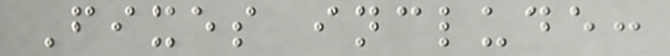Fixes include:
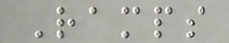Ramps
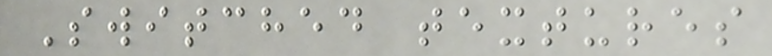Switched textures
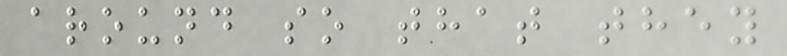around so that they
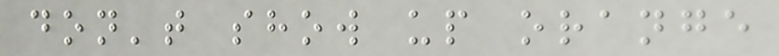don't show up orange
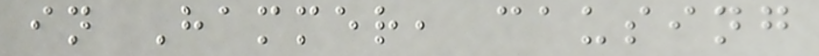in Hammer, causing
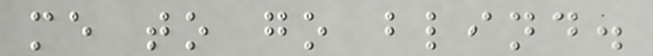me to go blind.
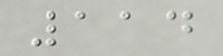114
